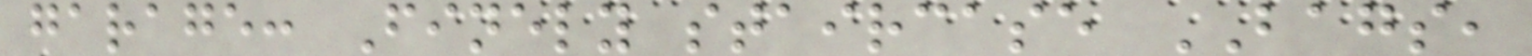garage: Finely staircase BAGS,
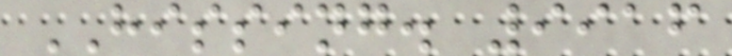HISSING. 9916
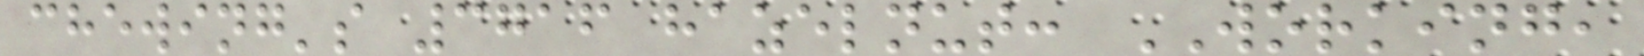chewing's 3716 hazelnut: WORKING,
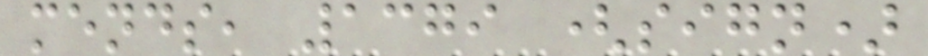mends, 1379 (sign)
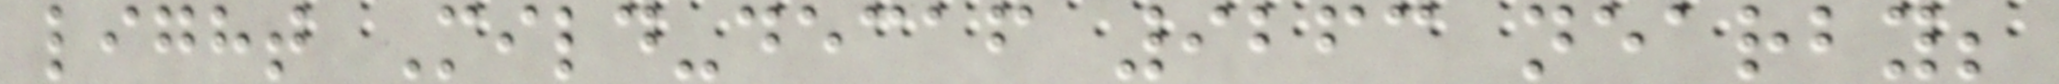light Mild-decaf 9263 nearby;
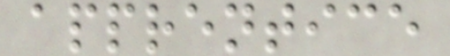apprentice
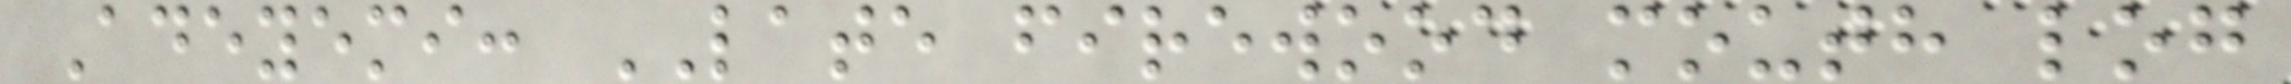Adeyemi: LATE firewood mouth log
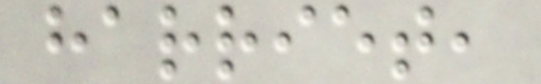harriet,
